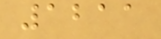1211
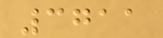3711
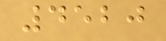4520
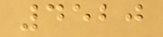4520
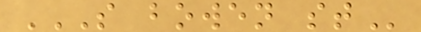S BOWEN ST
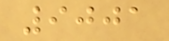9001
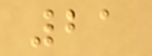21
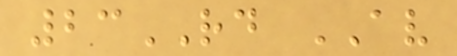23RD AV
